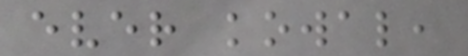ever kowal,
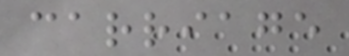carriage
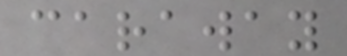caraway
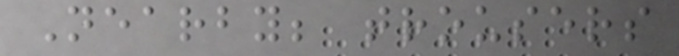Nearby; trousers
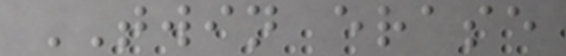TWIN erase
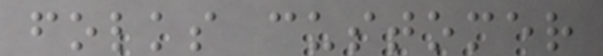folks customer
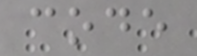code
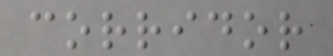corridor
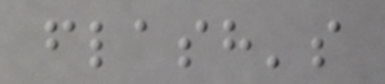flash's
